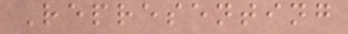Representing
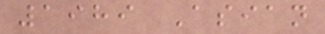1989 Asian
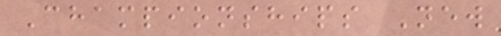Championships New
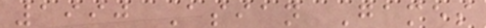1990 Asian Games
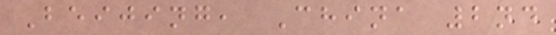Beijing, China 2nd
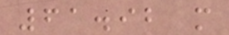61.92 m
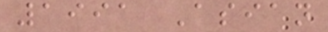1991 Asian
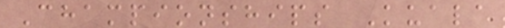Championships Kuala
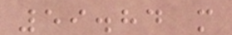59.84 m
